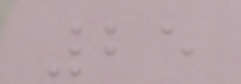25
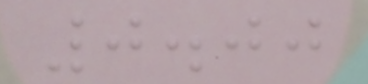0.00
